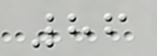86
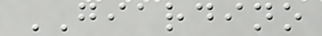GIARDINO
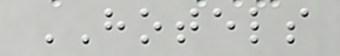HOTELS
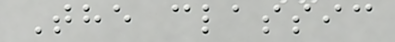The classic
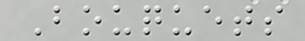Bouquets
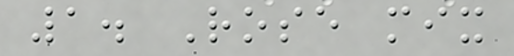1. Rose mix
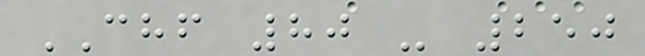CHF 80 - 250
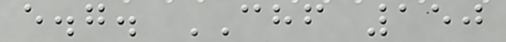e.g. CHF 150
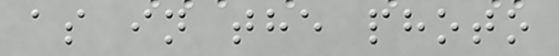as in the photo
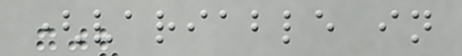(variable in
